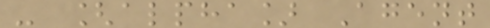- [alpha] Agent
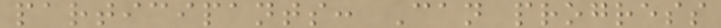participants: Can progress
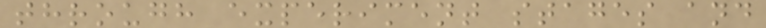through experiment stages and
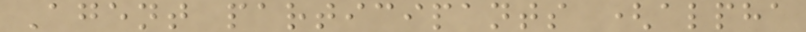Agent participants (alpha
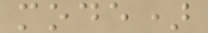mode)
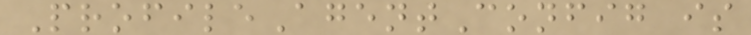ProfileAgentConfig is
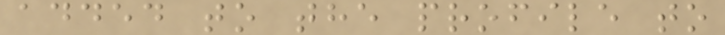added to the profile to
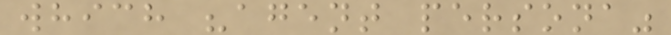which "agent persona"
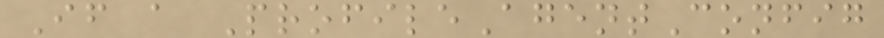If a ProfileAgentConfig
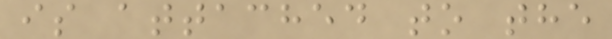is attached to the
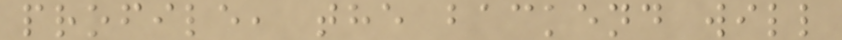profile, the backend will
